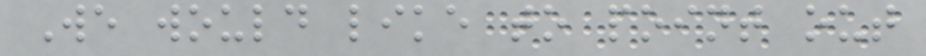We would like to point out
